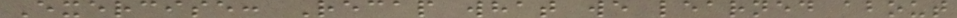Exercise: Recap what we learned about
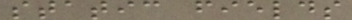static fields
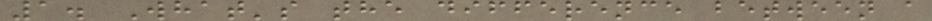1. What's the difference between a
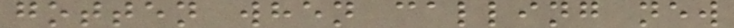gotten when calling new
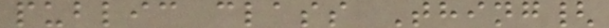public class Thing{
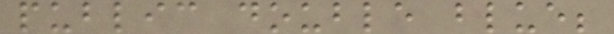public double blue;
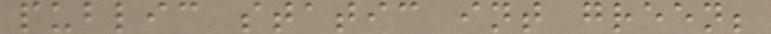public static int green;
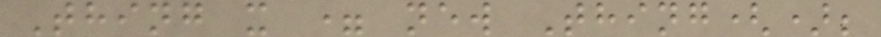Thing x = new Thing();
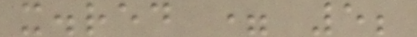x.red = 5;
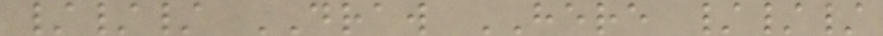/// DRAW HERE ///
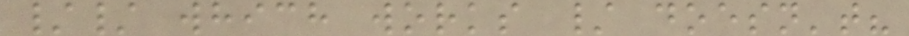// which works / doesn't?
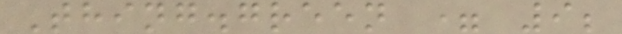Thing.green = 9;
